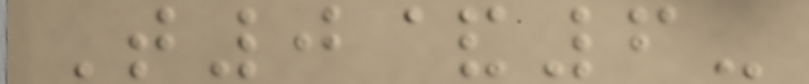T0&6-
